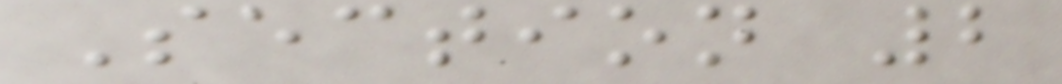Section 2
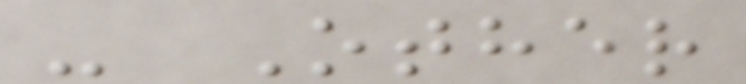- Other
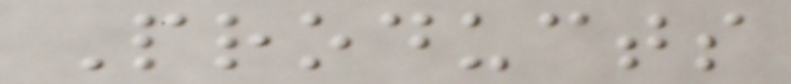Products
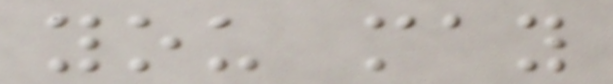you may
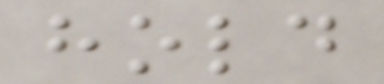hold
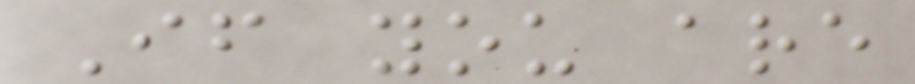If you are
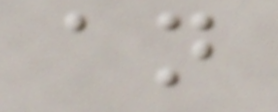an
